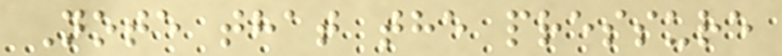Note that the pressure
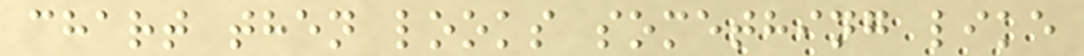chart then looks something like
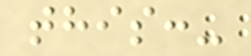this:-
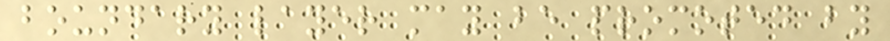boundary layer may be promoted by
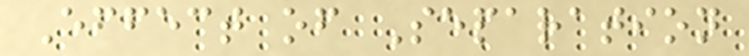Effect of Separation
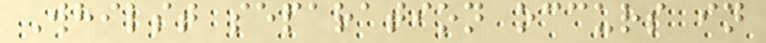Whilst separation occurs in
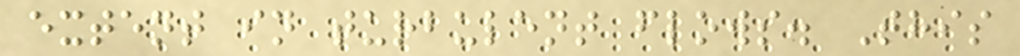extent in turbulent flows. This
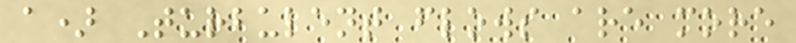a) Turbulent flows are more
